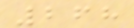268
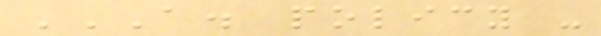A. POLICY -
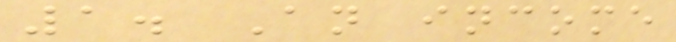1. An income
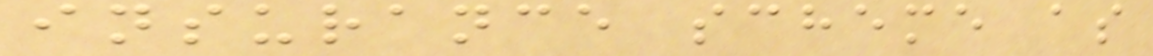insurance scheme as
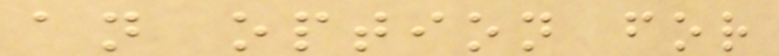an option for
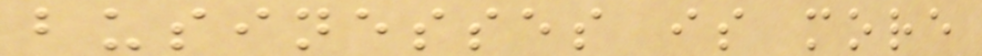businesses is more
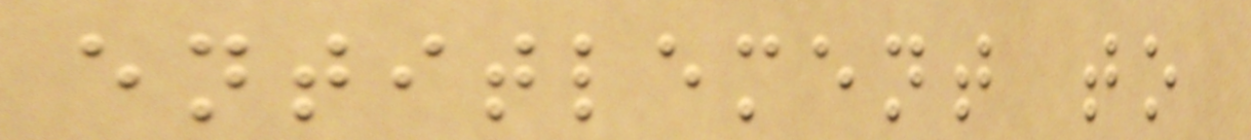entitlement to
